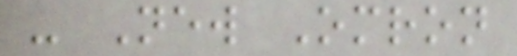- New Omron
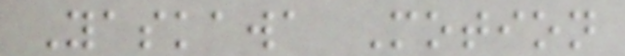Yaskawa Motion
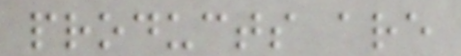products are
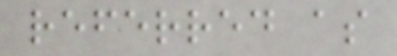referred as
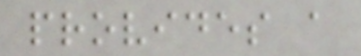provides a
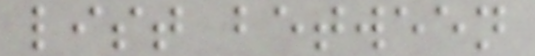list between
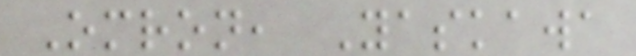Omron, Yaskawa
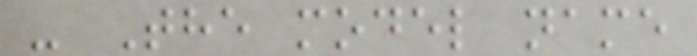- The model name
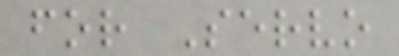for Servo
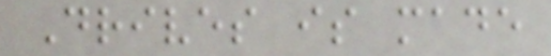Drives is made
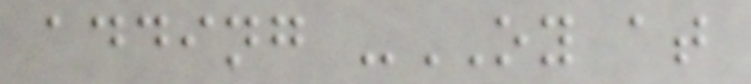adding -OY at
